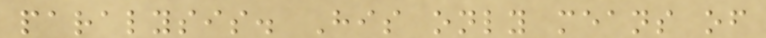paralysis. His only means of
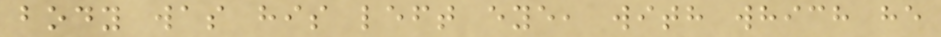body was his left eye, with which he
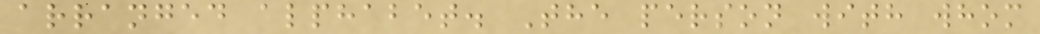arranged alphabet. The person with whom
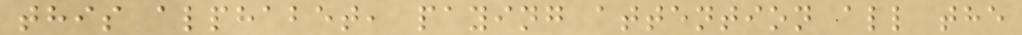this alphabet, paying attention all the
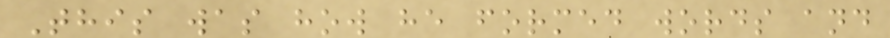This was how he formed words and
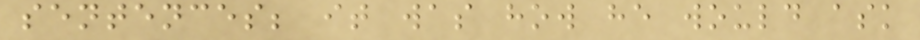sentences; it was how he would ask
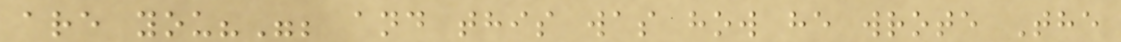are you?"; and this was how he wrote The
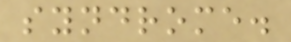syndrome.
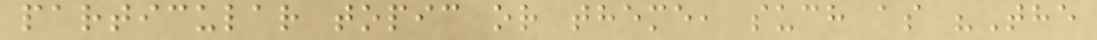particular topic or theme, such as "The
